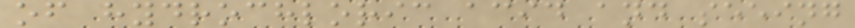of hydrochloric acid and seeing
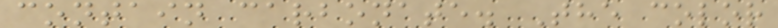contain carbonate. The color
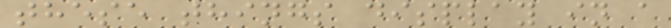these things display in a
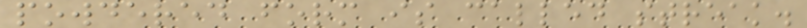powdered form is called streak.
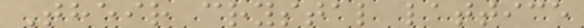Their crystal lattice
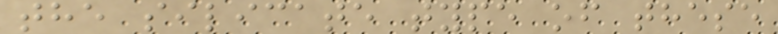the silicate type of these
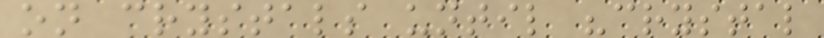on crystals until "crystal
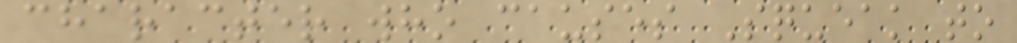character who causes Squeak to
